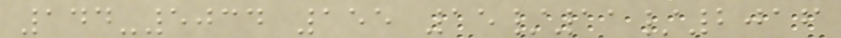144-5034 155 15/11/2016
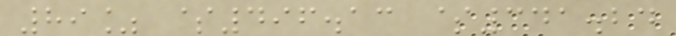89% $496.13 $341.24
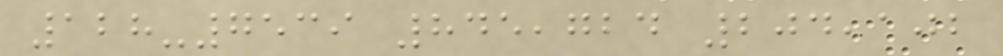128-7539 845,724 204,102
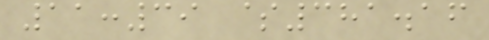11:39 $381.16
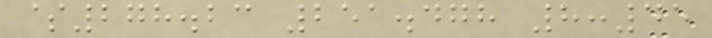$278.23 251.478 8:45
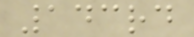143rd
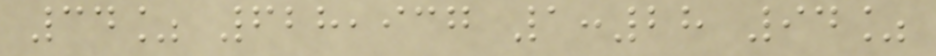34% 628,937 1:28 94%
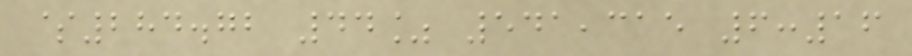$284.72 44% 541,315 6:16
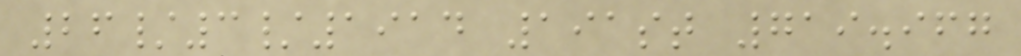26/3/1914 191st 719.967
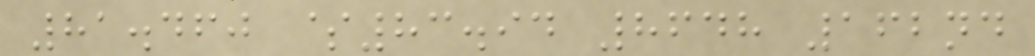81.460 $83.94 8648 162nd
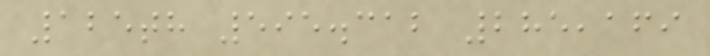125th 595.312 285,169
